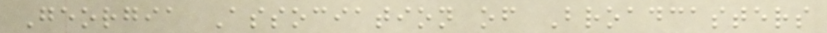Georgia Association of Broadcasters
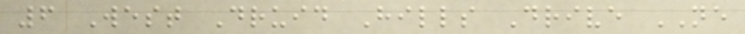6 West Druid Hills Drive NE
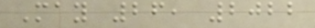May 26, 2022
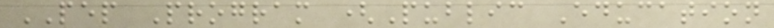PEP Program (Public Education
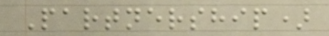Partnership)
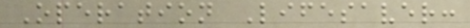Operation Lifesaver:
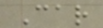Car
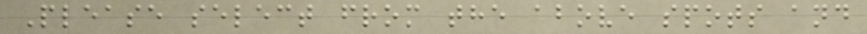Please select from the above spots and
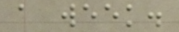a week.
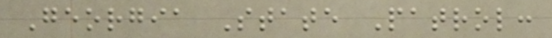Georgia State Patrol:
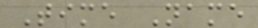Time Name
